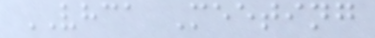VHCA Meeting
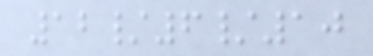12/6/10
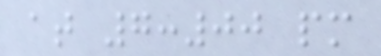at 7:00 pm
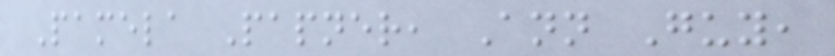Pamela Papner, Ann Guy,
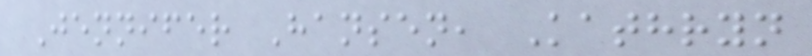Jennifer Hansen, Kathryn
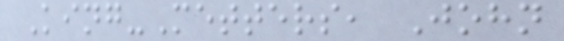King-Metters, John
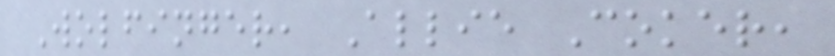Wolfinger, Allie Coker,
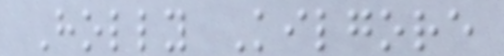Holly Kilgore
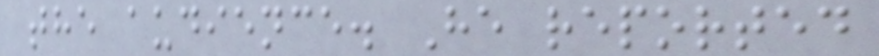the audience. He reported
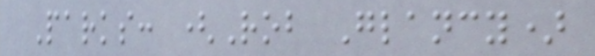Parks: (Rob Glancy)
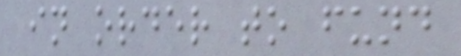in order to fund
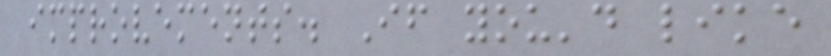improvements. If you'd like
